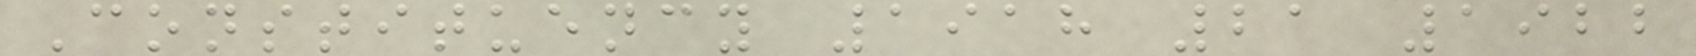Constituency 1918 21 1922
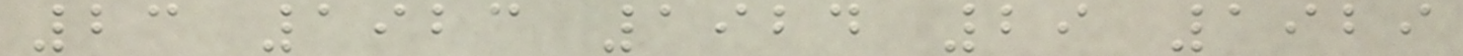23 1923 1924 29 1929
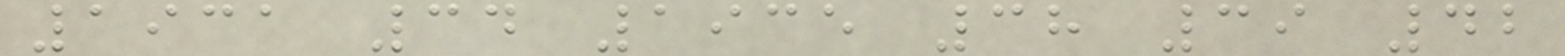1931 34 1935 38 39 42
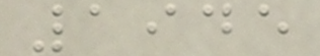1945
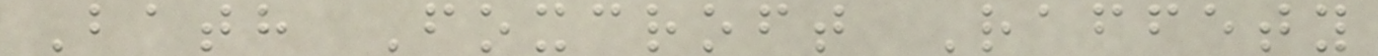Bath Foxcroft Raffety
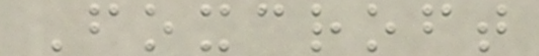Foxcroft
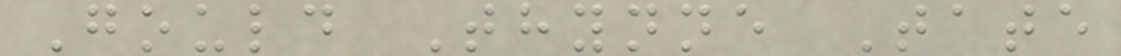Gould Thynne Tate
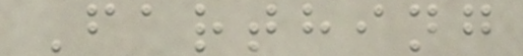Farthing
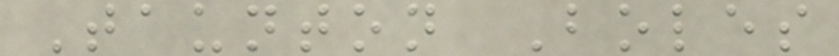Taunton Boles
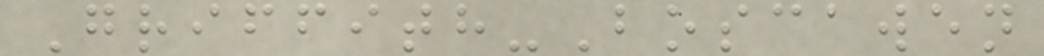Griffith-Boscawen
